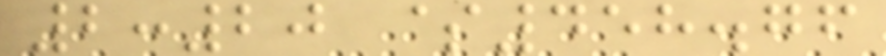2:20 $458.76
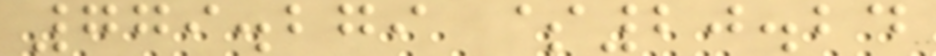779.279 $20.24
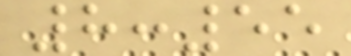8:55
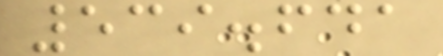539.641
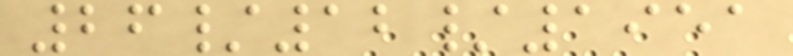26/12/1951
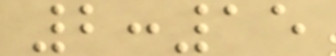2:15
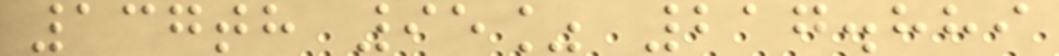137th 95% 217.889
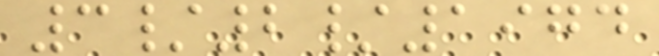3/2/1974
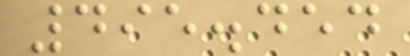495.454
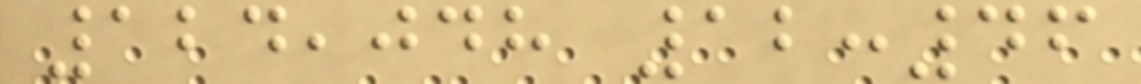124,048 12:46
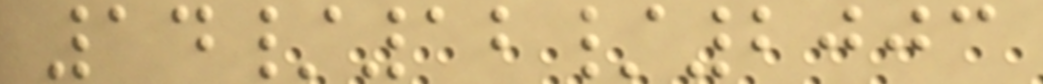14/12/2003
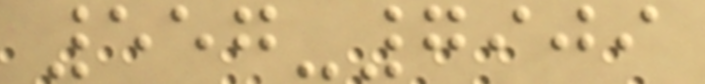557-7909
